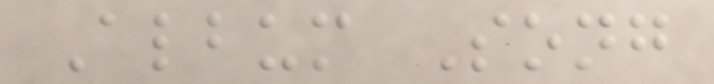Album Song
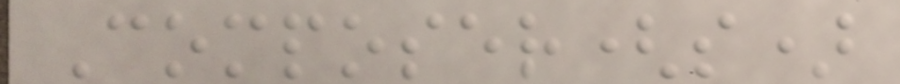Composer(s)
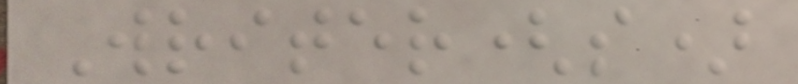Writer(s)
